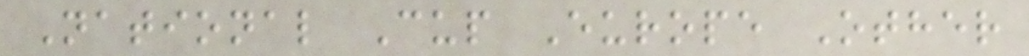National Cup Europe Other
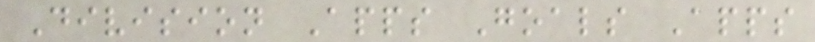Division Apps Goals Apps
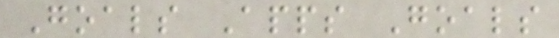Goals Apps Goals
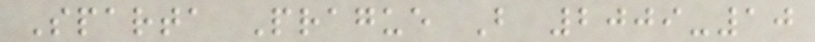Sparta Prague B 2009-10
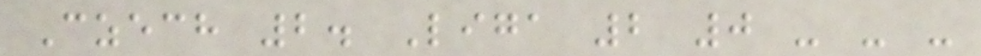Czech 2. Liga 2 0 - - -
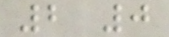2 0
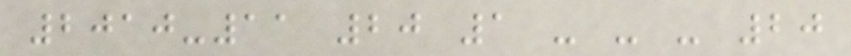2010-11 20 1 - - - 20
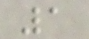1
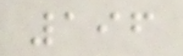196
